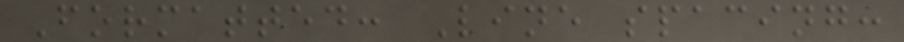Formatted: Line spacing:
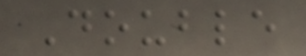Double
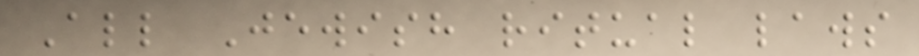All Jewish ritual laws
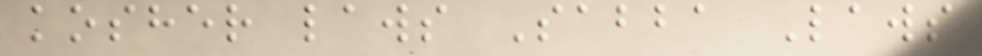kosher laws Sabba Laws
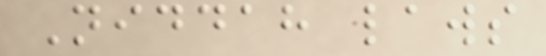Niddah laws
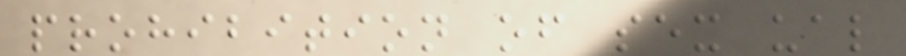prohibition of sex ual
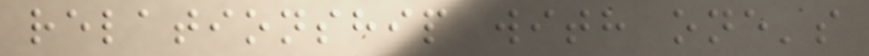relationship with one's
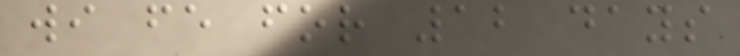wi fe for 12 days
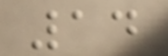14
